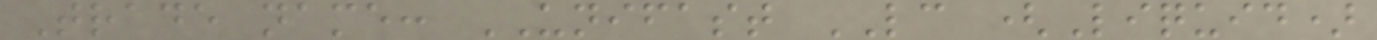Trade name: UNIFAST LC (Liquid)
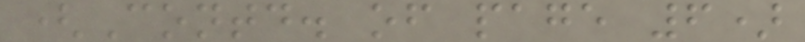(Contd. of page 6)
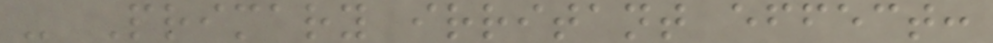- Primary irritant effect:
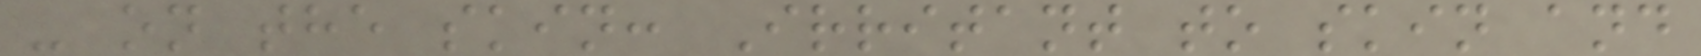- on the skin: Irritant to skin and
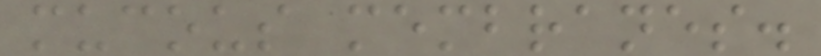mucous membranes.
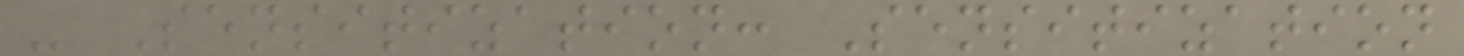- Sensitization: Sensitization
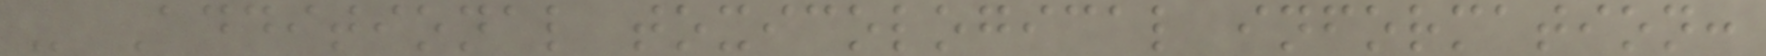- Additional toxicological information:
